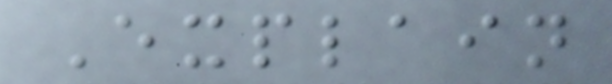Explain
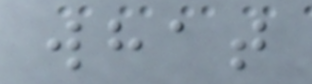what
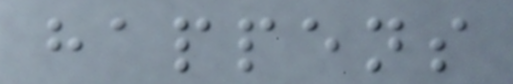happens
